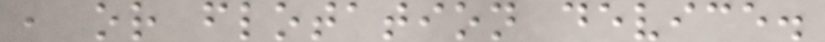, or flotation device.
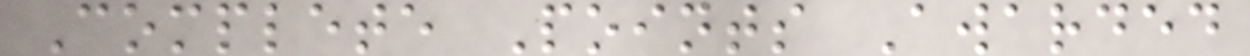Complete Points Awarded
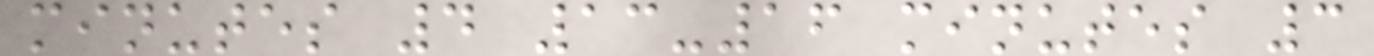minutes 4 13-16 minutes 3
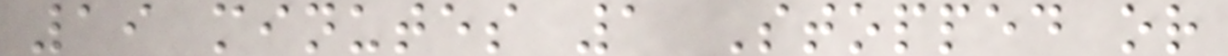19 minutes 1 Stopped or
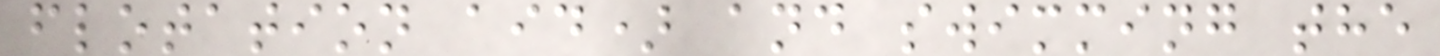flotation aid) and swimming the
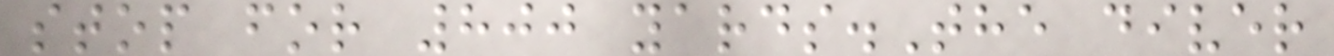stop for 800 yards.The diver
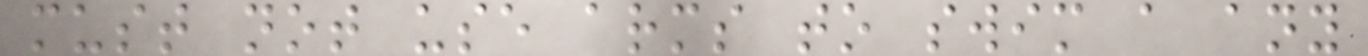must not use arms to swim a any
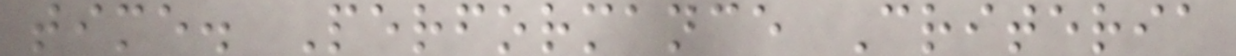time. Performance Criteria
